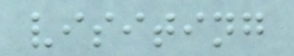visiting
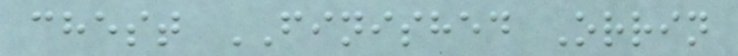chest FINISHED Orrin
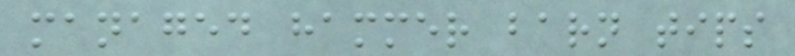managed hammer barn tips
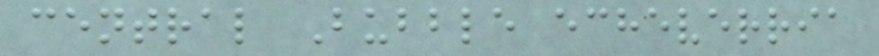central Bubble echeverria
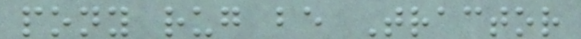pony rug be Tractor
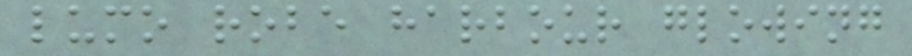lumo robe harbour glowing
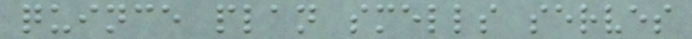quince plan smells serves
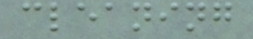cleaning
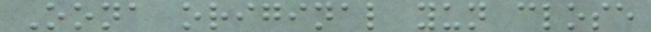Oona original yun close
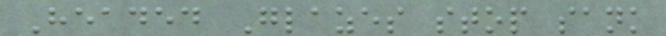Headed Glazes stop sank
